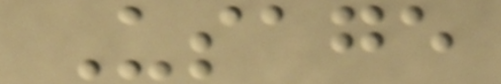Usage
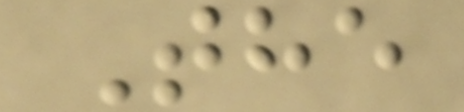The
